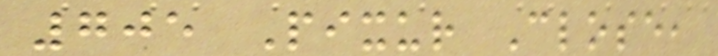705 Pixur Close,
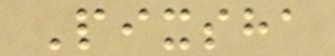Pixsha
